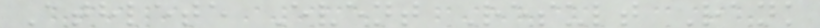Athlete Event Result Rank
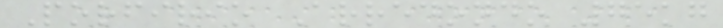Porfirio Arredondo 75kg
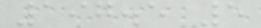197.5 5
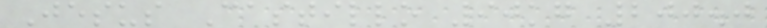Jesus Castillo 90kg 200.0
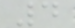4
